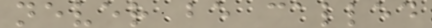never be called
